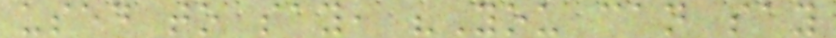used to say, "You can say
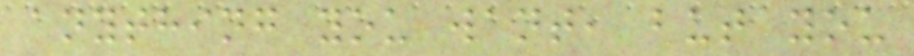anything you want, but you
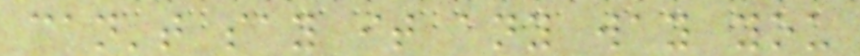can't say it any way you
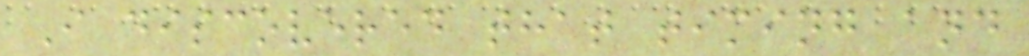I discovered that timing and
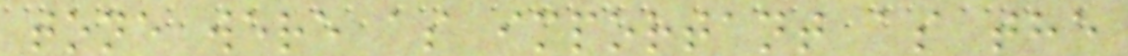tone were as important as the
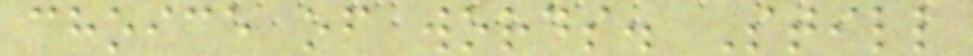choice of words. Still
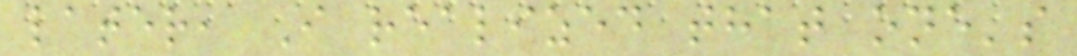later, I realized that one's
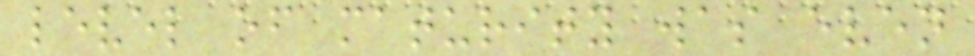level of maturity was even
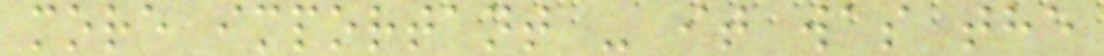more important - it was the
